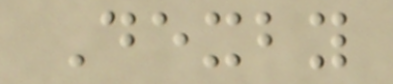Dexby
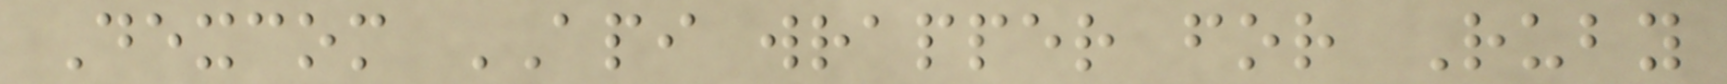Dexcom API wrapper for Ruby
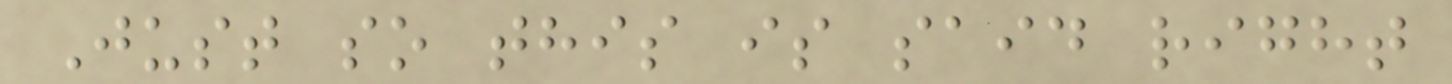Just so this is said right
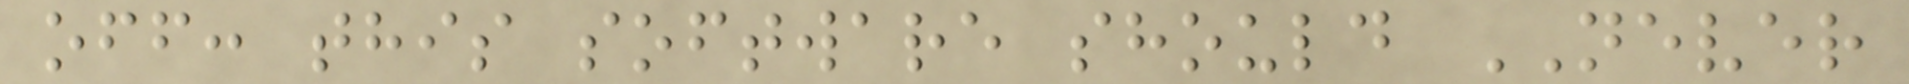off: this software should NEVER
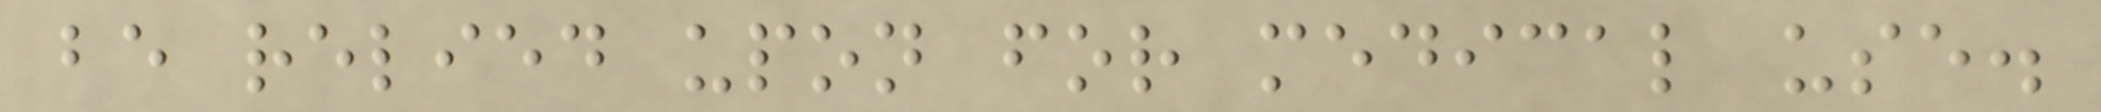be relied upon for medical use.
